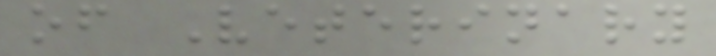of Veterinary
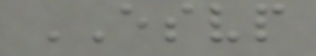ESVP
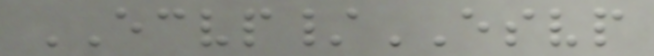ECVP/ESVP
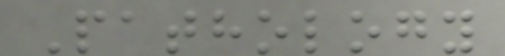Pathology
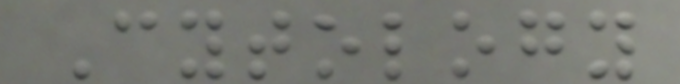Cytology
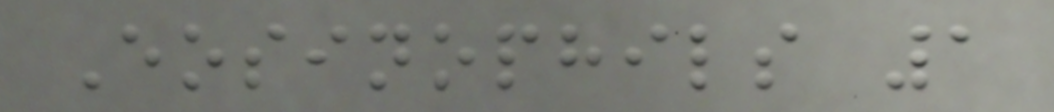Eosinophils 1
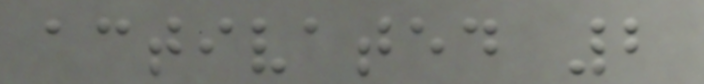activated 2
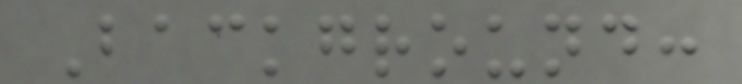Background:
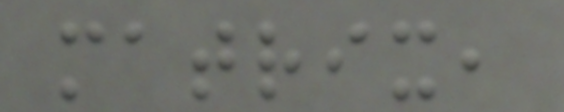matrix,
